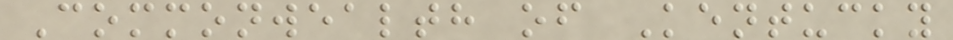Commonwealth of Kentucky
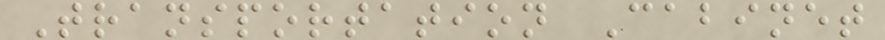Transportation Cabinet
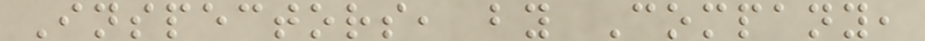Inspectors, by Company,
